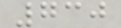730
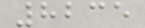8235
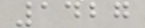1427
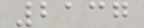2137
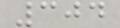304
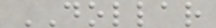DOLLAR
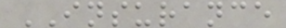INSURANCE
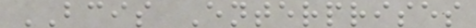BCIS Enterprises
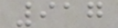917
